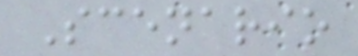Scenario
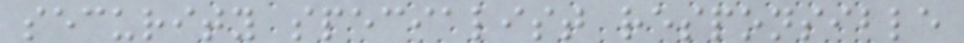security specialist responsible
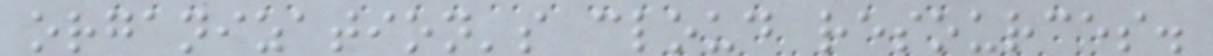organization's cloud resources.
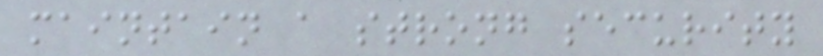maintain a strong security
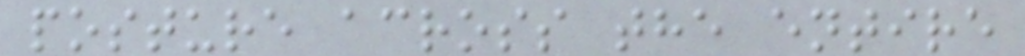posture across the entire
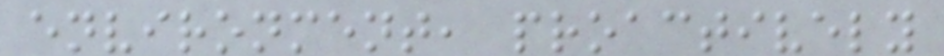environment, proactively
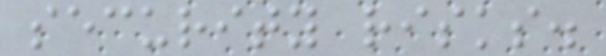security risks.
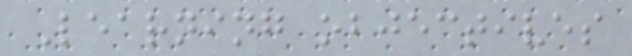Learning objectives
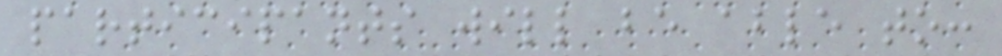participants will be able to:
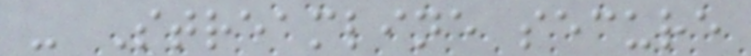- Streamline secure
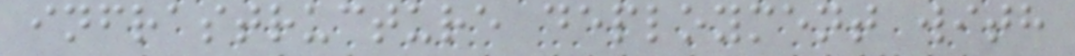infrastructure deployment with
